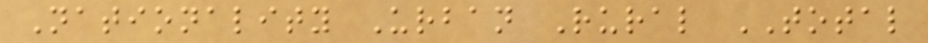Nationality Urban Rural TOTAL
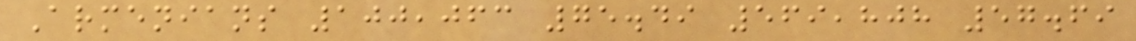Armenians 100,063 75.49 569,808 57.69
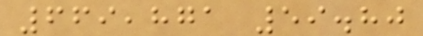669,871 59.80
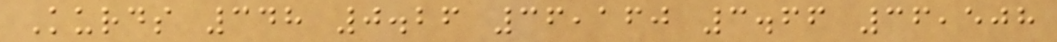Kurds 348 0.26 36,160 3.66 36,508
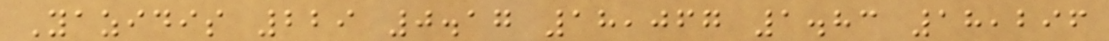Yazidis 229 0.17 18,067 1.83 18,296
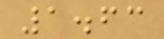1.63
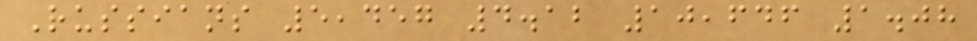Russians 5,457 4.12 10,646 1.08
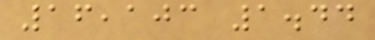16,103 1.44
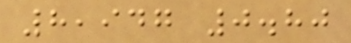8,947 0.80
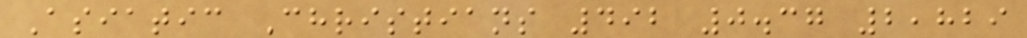Asiatic Christians 492 0.37 2,829
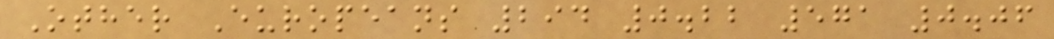Other Europeans 294 0.22 571 0.06
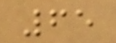65
